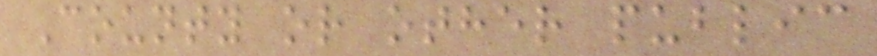County or other public
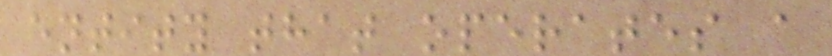entity that operates a
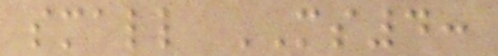small MS4:
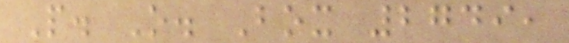P. O. Box 2749,
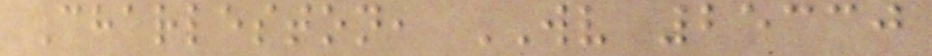Charleston, WV 25330
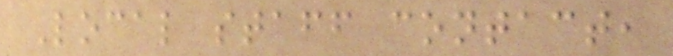Local staff contact,
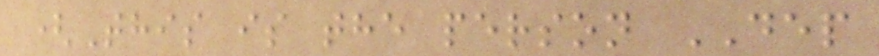(This is the person DEP
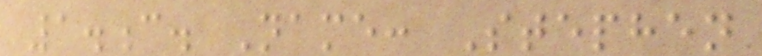1.c. Name: Stephen
